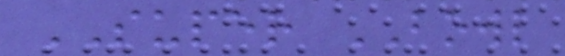SUPER BOWL
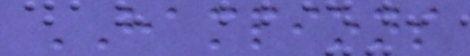HAMPIONS
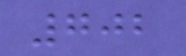702
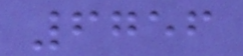6756
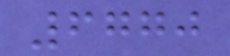6770
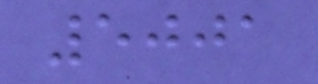5001
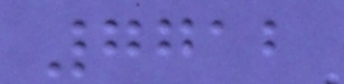7712
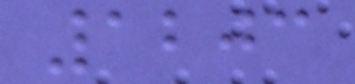1203
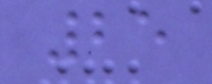25
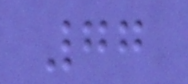77
